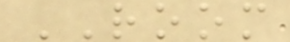ROOM
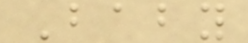Baby
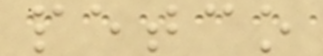petco
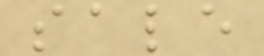sale
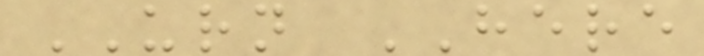URN HERE
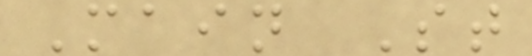Main St
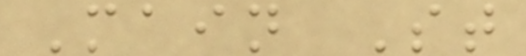Main St
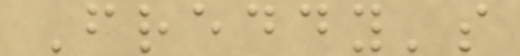Freddy's
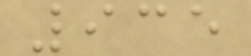935
